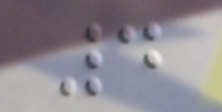4
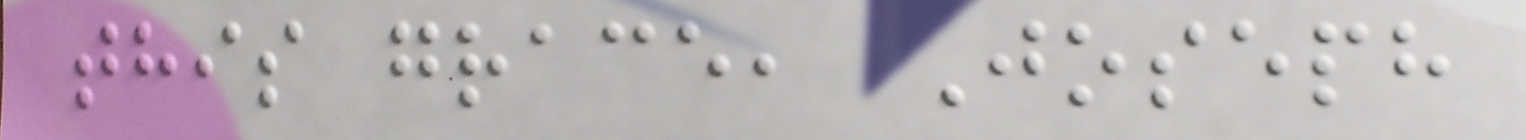this grace, Joseph
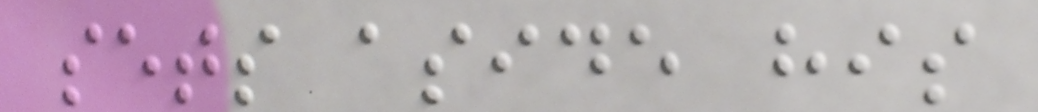sets aside his
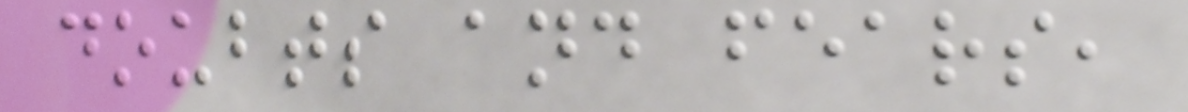doubts and fears,
